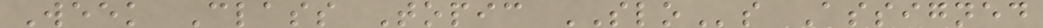Week Class Topic SLOs Assigned
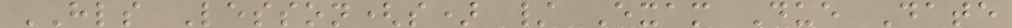HLS Lesson(s) / Exam Due Date
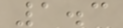1.3
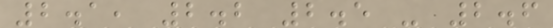2.1, 2.2 2.5 - 2.6
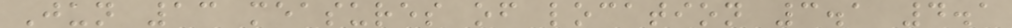Jun 13 measures of location 3.1 4.1
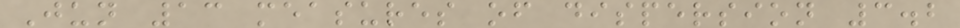Jun 13 measures of dispersion 3.2
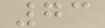73
